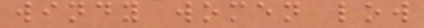windy women low
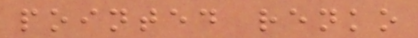pointed renko
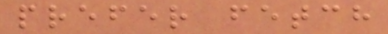prefer fetch
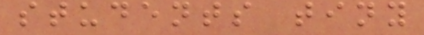students tiny
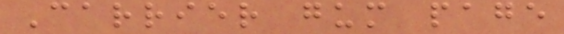Carrier gum page
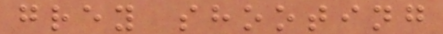grey shooting
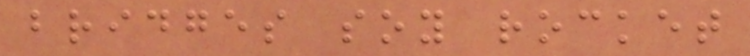bridges soy rocket
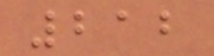212
